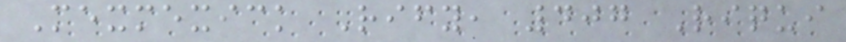Mexmexick Rify, 407 Riqui
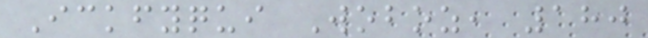Ickfyqui Woboz, 180
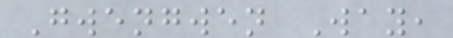Gwengwen Way,
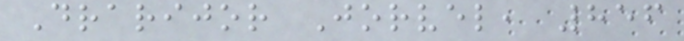Drarijor Jorvel, 856
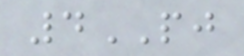4PJ
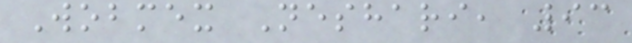Wobmex Neshari, 93
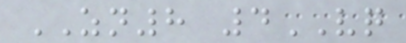ZN8 4VQ
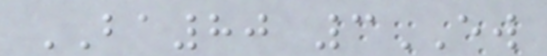BA80 3EW
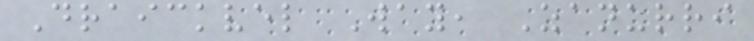Draickvel Way, Zanurri
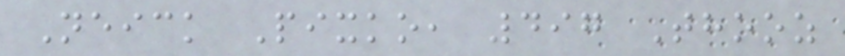Neick Pixko, 497 Thooz
